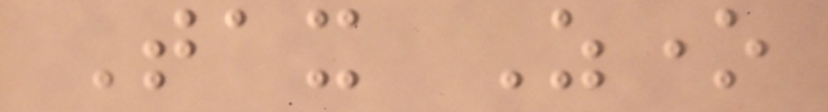Tax Zone
